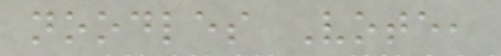noodles Vote,
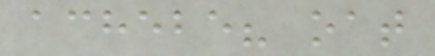achebe? oat
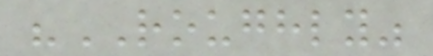"ROUGHLY"
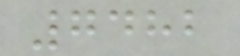7482
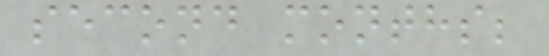second months;
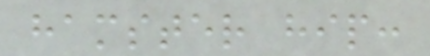hamster hip:
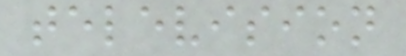television
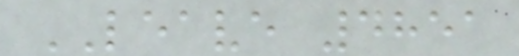LEAVE 4851
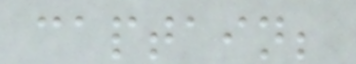captain;
